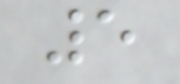5
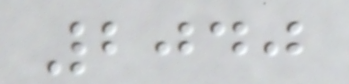2040
